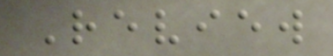Review
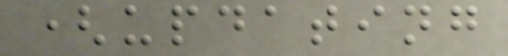(updating
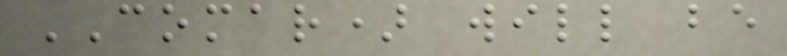COMAR) will be
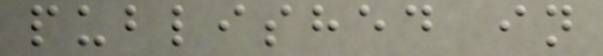published in
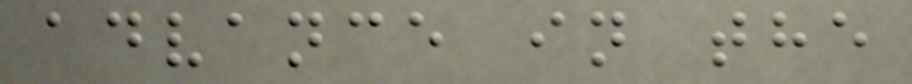advance in the
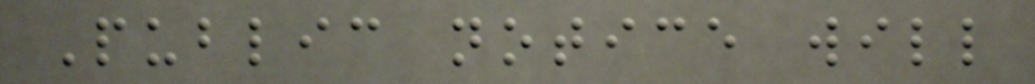Public notice will
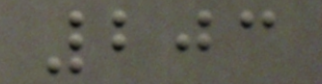203
